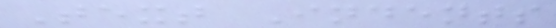Text Indents
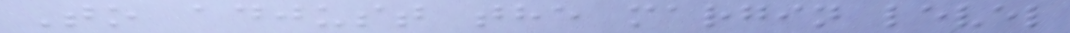To adjust the margin level
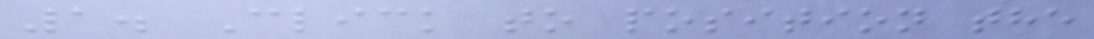1. Click to position the
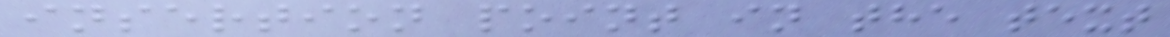insertion point in the text
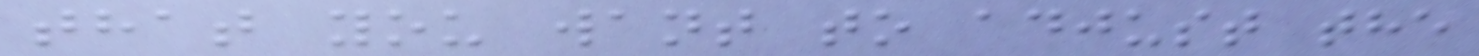that you want to adjust the
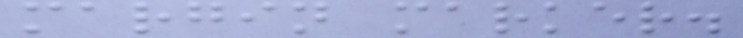margin marker.
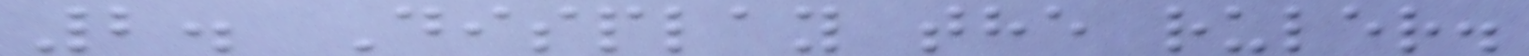2. Display the ruler.
